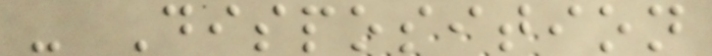- Disposition
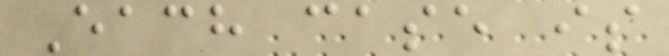Each case is
